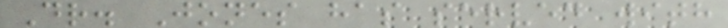Dr. Jones has served with
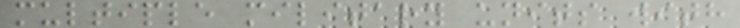multiple military units with
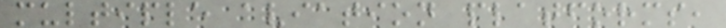multiple aviation platforms,
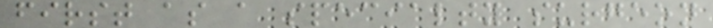first as a specialty surgeon
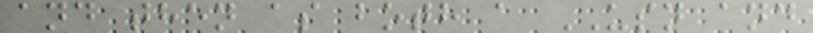and then as both a USN and
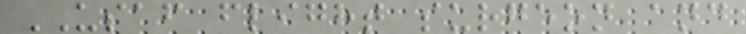USAF flight surgeon and
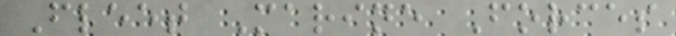Fleet Marine Forces
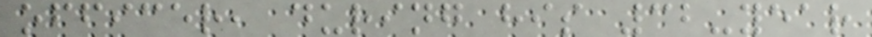officer, during his 32-year
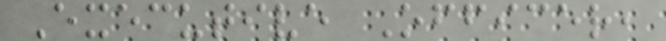Executive Officer,
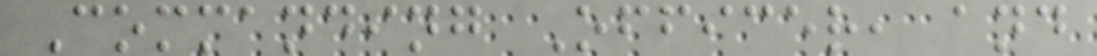Commanding Officer, and
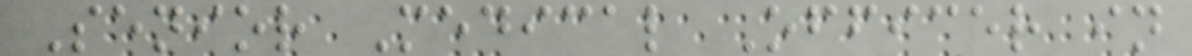Senior Medical Officer in
